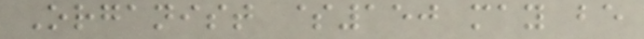Organist $150 may be
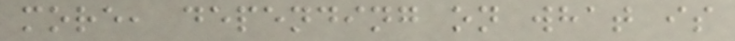more, depending on what is
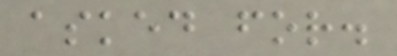asked for.
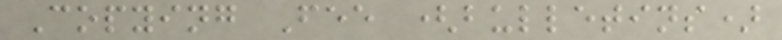Copying Fee (bulletins)
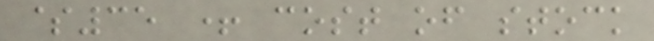$35 + cost of stock
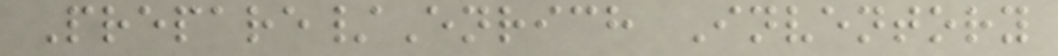Prepare/Enrich Inventory
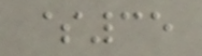$35
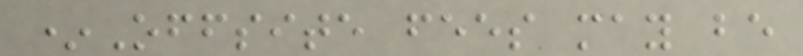*Offsite fees may be
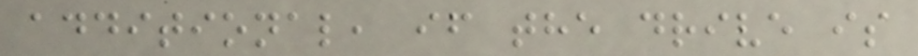additional, if the drive is
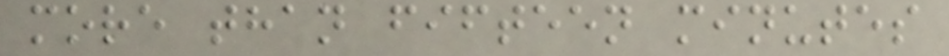more than fifteen minutes
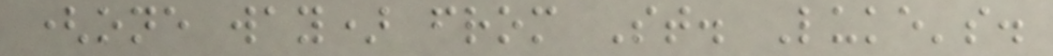(one way) from St. Luke's.
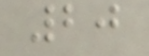20
